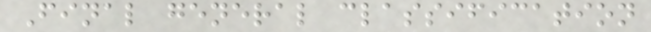Final general classification
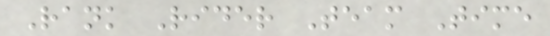Rank Rider Team Time
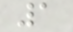1
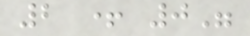2 + 0"
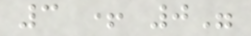3 + 0"
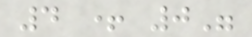4 + 0"
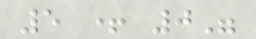5 + 0"
